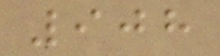908
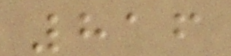816
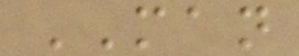MAN
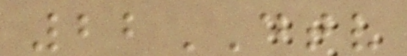22DTV
